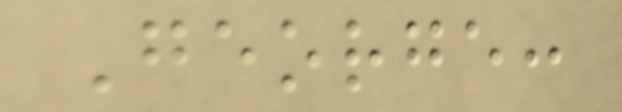George:
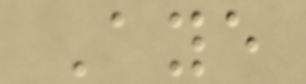Aye
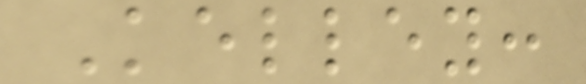Kelley:
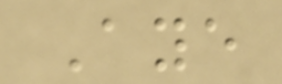Aye
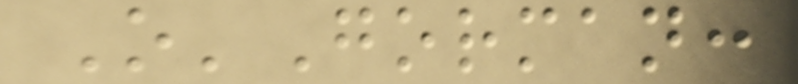O'Gorman:
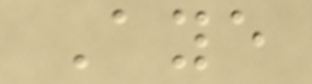Aye
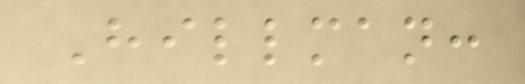Hillman:
